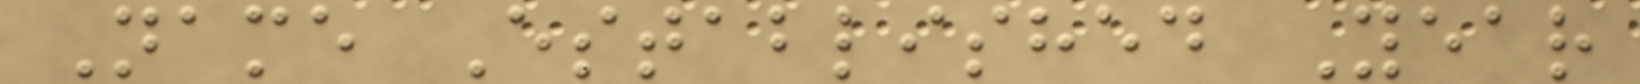Name Established Year
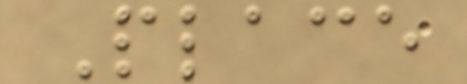Place
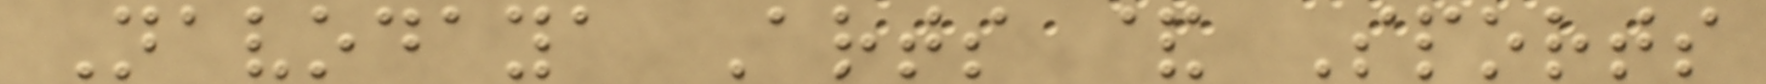Navodaya Arts & Sports
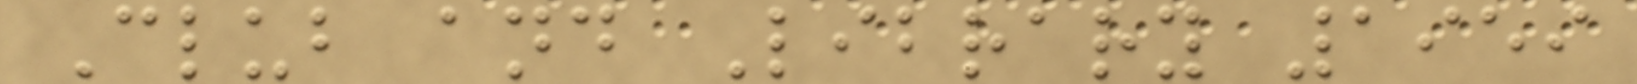Club and Library 1959
